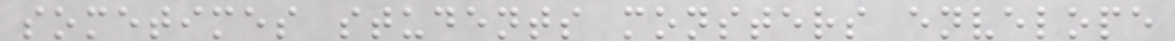sometimes students monsters envelope
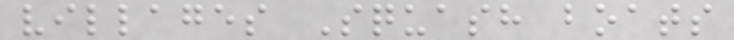villages Squash boats
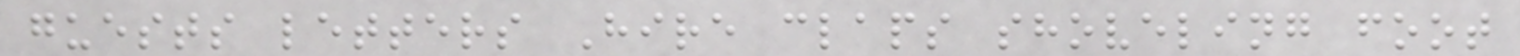guests letters Hire claps shoveling foot
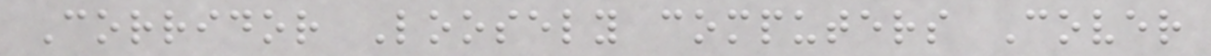Corridor Loosely computers Cover
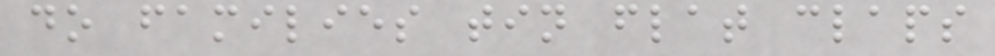do families tin flat claps
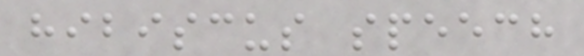hibiscus speech
